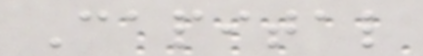Capital
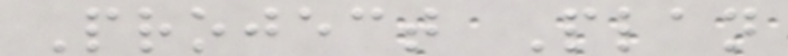Project Plan
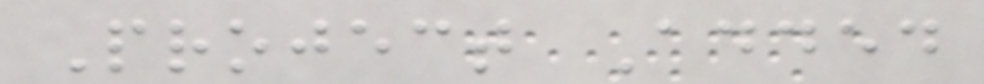Project Added
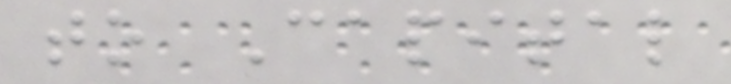to Capital
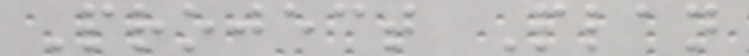Project Plan
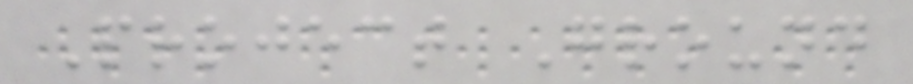Project Ground
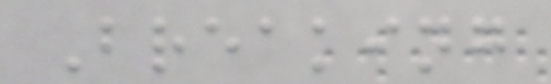Breaking
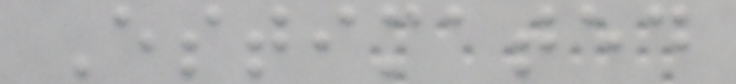Estimated
